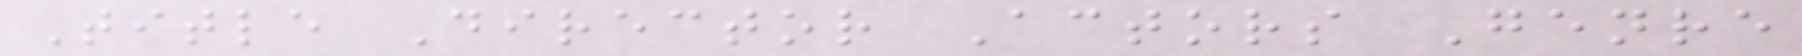Title Director Actors Genre
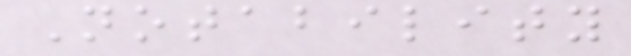Notability
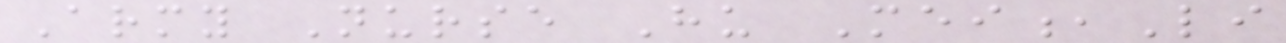Army Nurse Hu Mei,Li
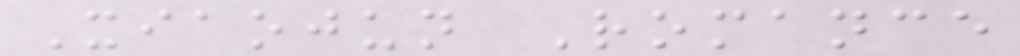Xiaojun Romance
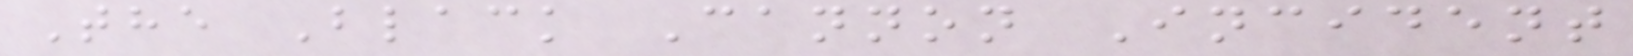The Black Cannon Incident
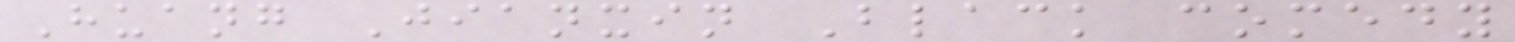Huang Jianxin Black comedy
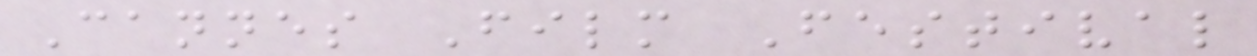Cannes Film Festival
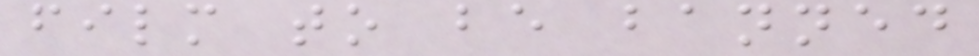film to be banned
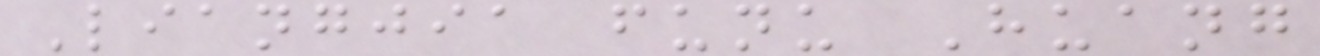Liangjia funu Huang
